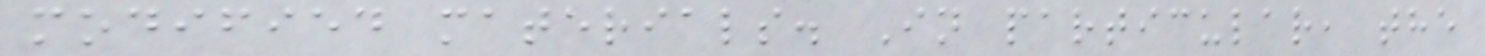modified materials. In particular, the
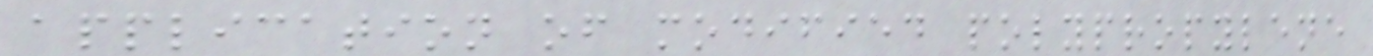application of modified polypropylene
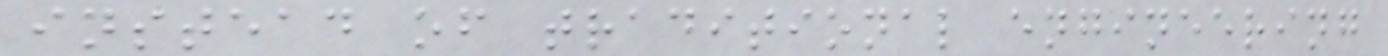instead of traditional engineering
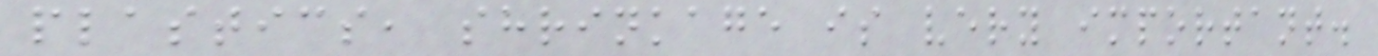plastics, shrinkage is very important.
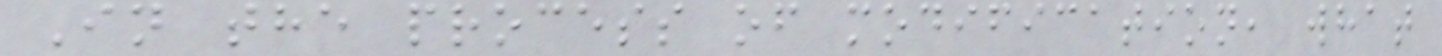In the process of modification, what
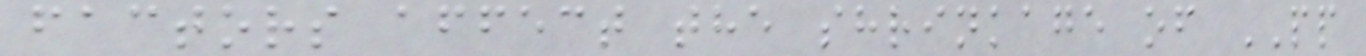factors affect the shrinkage of PP
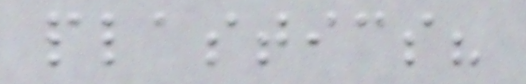plastics?
